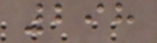298
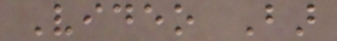Video Bar
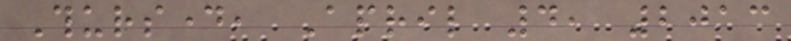Thursday, April 4, 2013
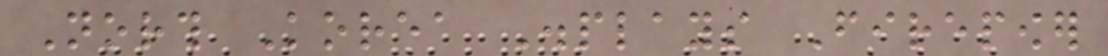North Korea Displays Firepower
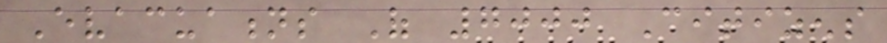Evacuations Of 7000 Citizens
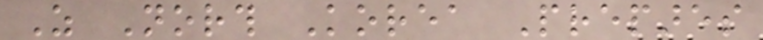As North Korea Prepares
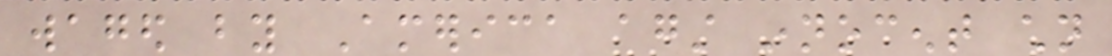waged by America against innocent children
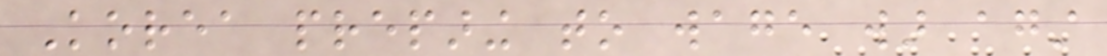Korea preparing to wage war against
